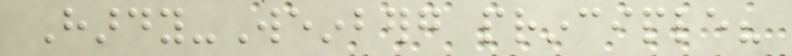Hardy-Weinberg principle?
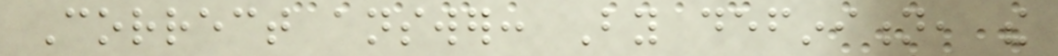Correct answer: By definition, the
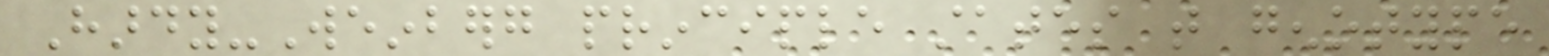Hardy-Weinberg principle states that genotype
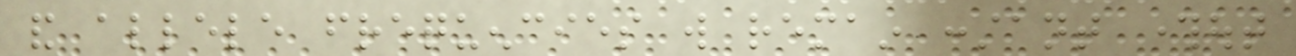and allele frequencies will remain constant throughout
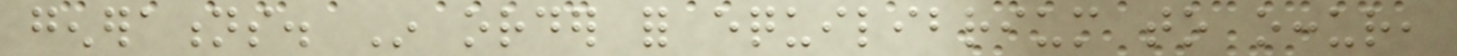generations. In order for equilibrium to occur,
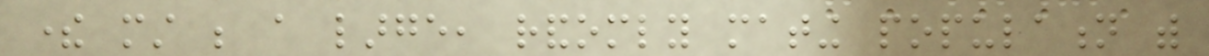there must be a large, randomly mating population with
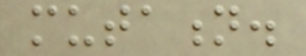mutation.
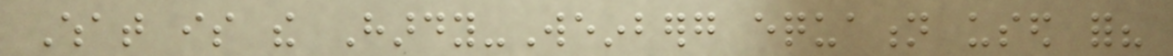What is the Hardy-Weinberg equation used for?
